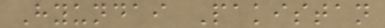Hyundai Pakistan
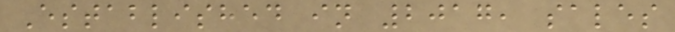Established in 2017, sales
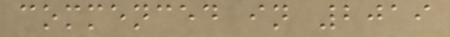commenced in 2019
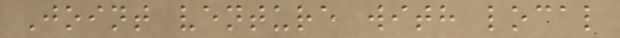Joint venture with local
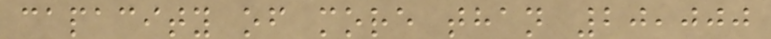capacity of more than 20,000
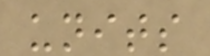units
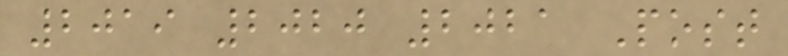2019 2020 2021 Post
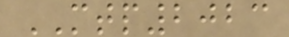MTP2023
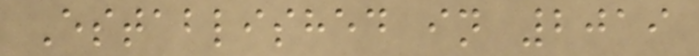Established in 2019
